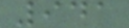941
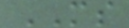MS
